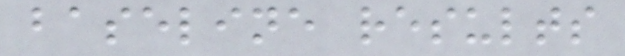baseline results
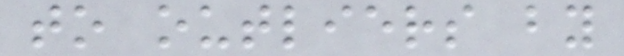to outliers by
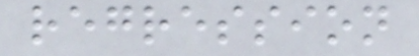regression
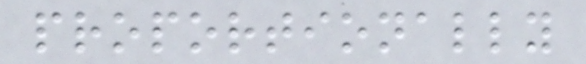proportionally
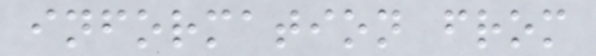information from
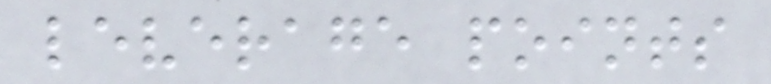leverage points
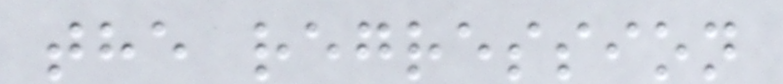the regression
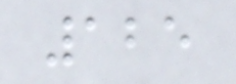125
